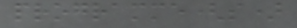programme(s)
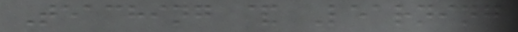Teaching & Learning
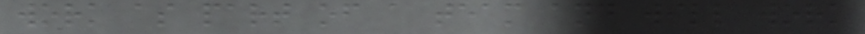work as part of a team and will work
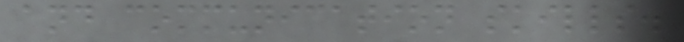and communication skills.
